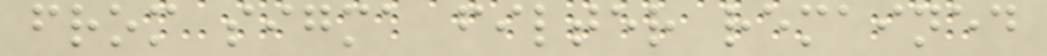from sigma filter remained
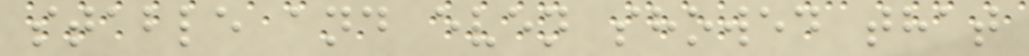stable and even showed that
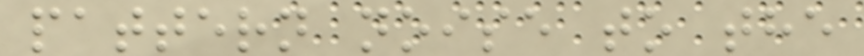pattern noise to the
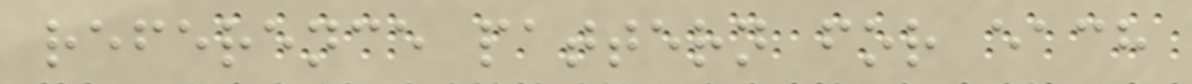reference pattern for each
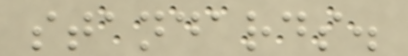standards.
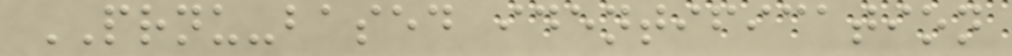PRNU-based identification
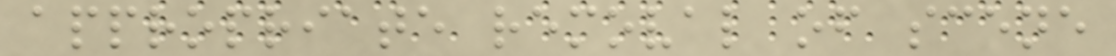appropriate removal of scene
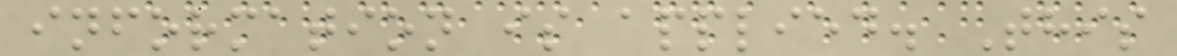information is applied. This
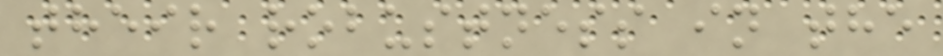their robustness in the
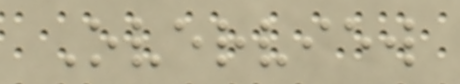Overview
